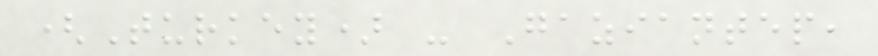(Turkey) - Gaziantep,
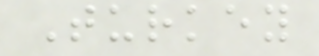Turkey
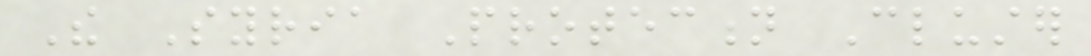The Syria Protection Cluster
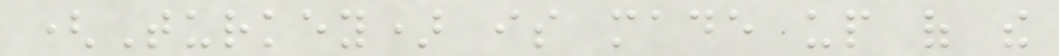(Turkey) is made up of the
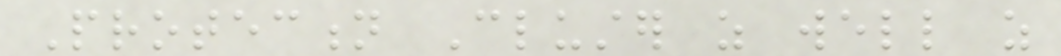Protection Cluster as well as
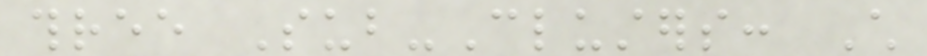three Sub-Clusters: Child
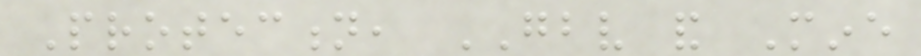Protection, GBV and Mine
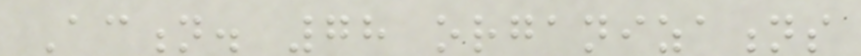Action. 78 organizations
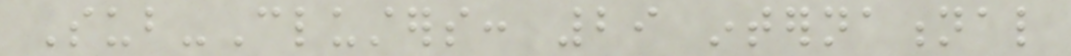Sub-Clusters: 29 international
